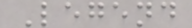Legend
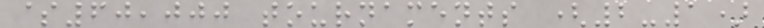$60,000 tournaments (2-1)
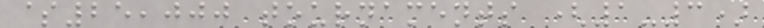$25,000 tournaments (1-3)
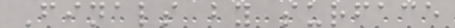Finals by surface
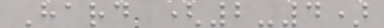Hard (2-4)
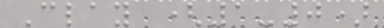Clay (1-0)
